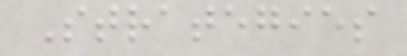Strategies
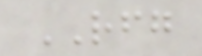RFG
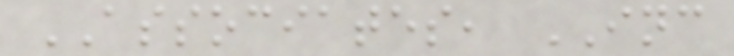ASSOCIATES, INC
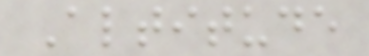Altitude
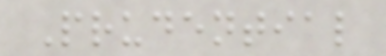Prudential
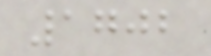1702
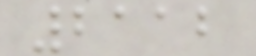2112
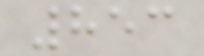853
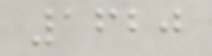1620
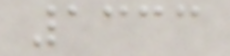1333
